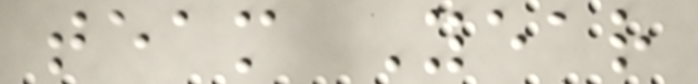team Year
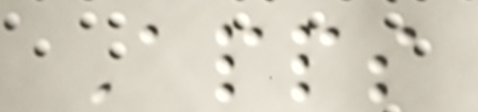Apps
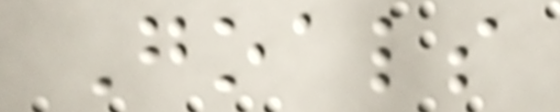Goals
